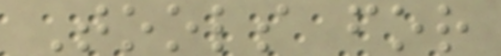Tools for
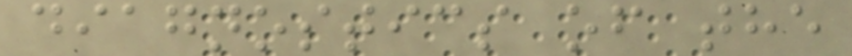diagnostics of the
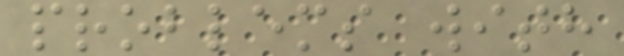problems with
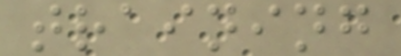training
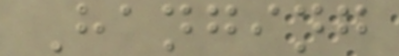Hanging
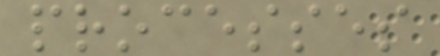processes
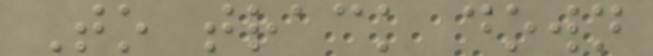To track down
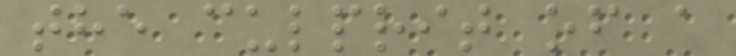the culprit of a
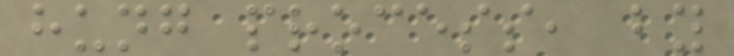hung process, by
